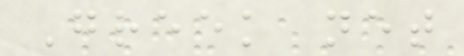Greek net
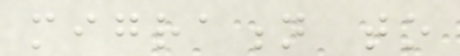migration to
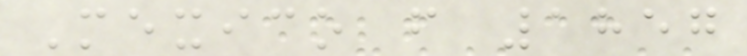Mexico from 1857
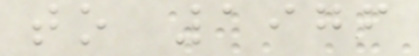to 1976
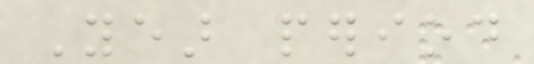Year period
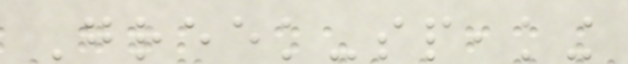Greek-speaking
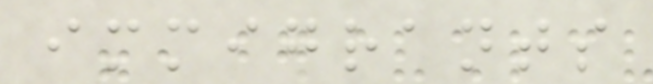immigrants
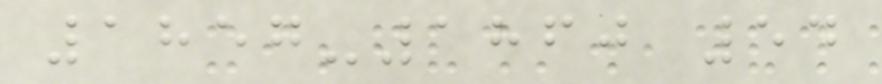1857-1860 54
